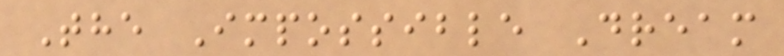The Impossible Dream
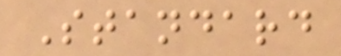Standard
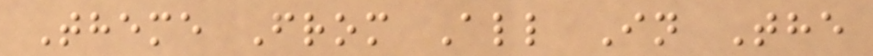Theme From All In The
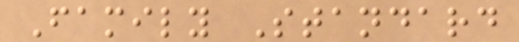Family Standard
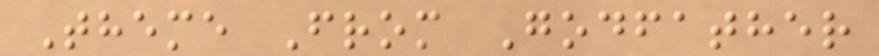Theme From Godfather
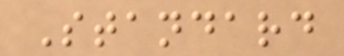Standard
